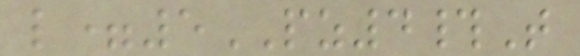l=5PZ4#T
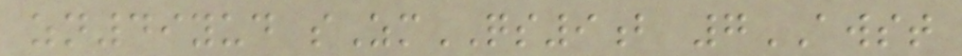zn49yud sZmQS9b 7AWST
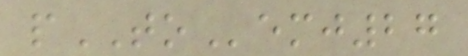pTOemj27
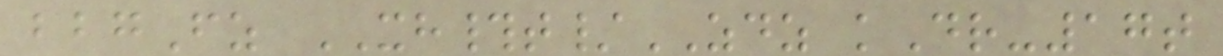bbgFz XH#t/ZDZ kDr-17t
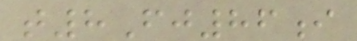t8Fj86i
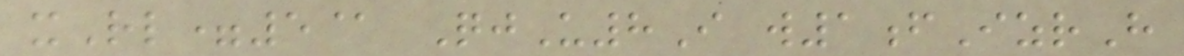xRl=5@ QjU8I w1fIzrH
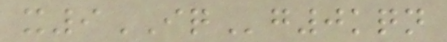x9IQg0kqn
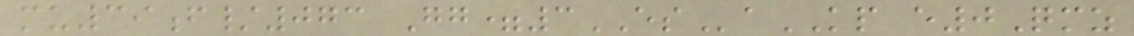mu39f/073 Gg=3ESaKP e0Qmz
